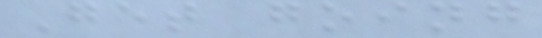Get going
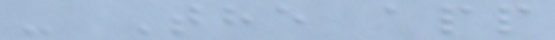- The app
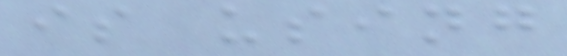is using
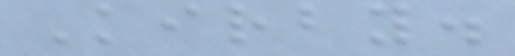Kirby.
